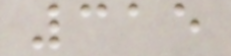315
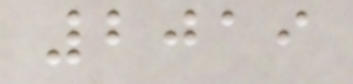2019
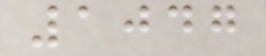1047
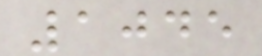1045
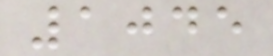1045
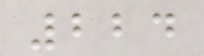224
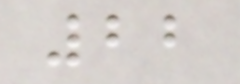22
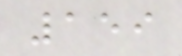159
